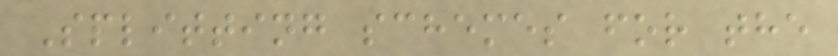Splitting schemes for the
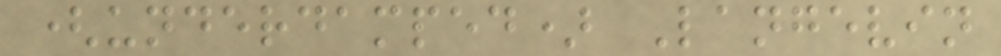(underdamped) Langevin
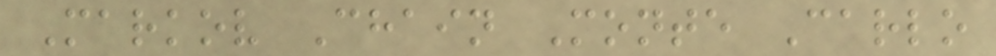Markov Chain Monte Carlo
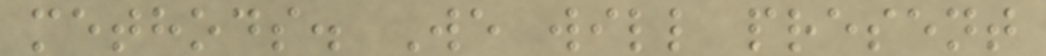methods. We will present
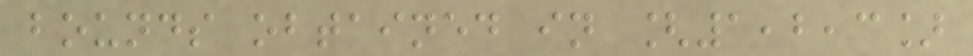bounds obtained in [1,2,3]
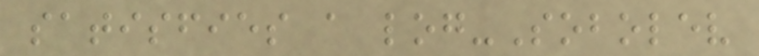satisfies a log-Sobolev
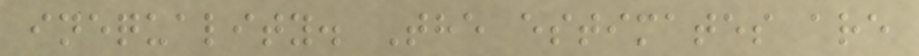inequality. The estimates are
